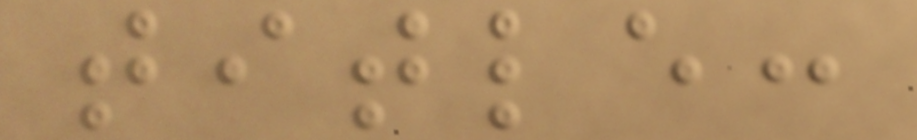title:
